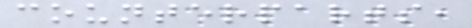counterparts,
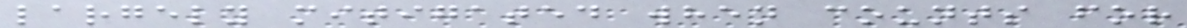largely mitigated when counts for
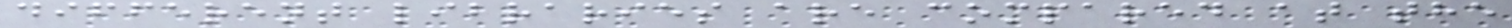different libraries are compared at the
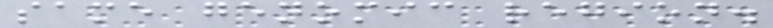same genomic region.
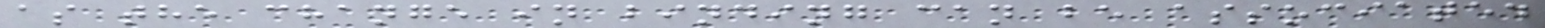as the change in binding can be associated
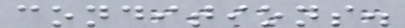conditions.
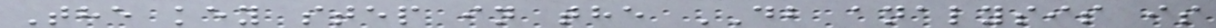The key step in the DB analysis is
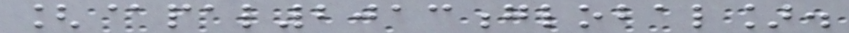[@pal2013global].
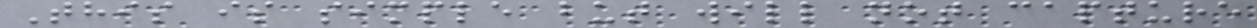This is simple but will not capture
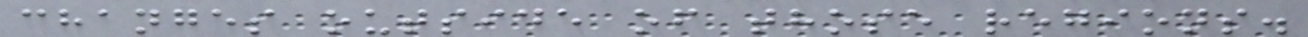changes outside of those regions.
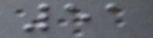51
